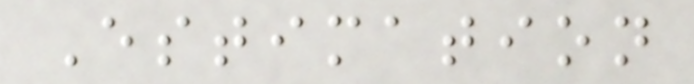Estimation
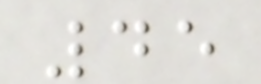45
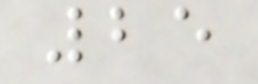25
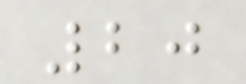20
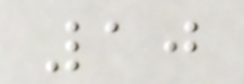10
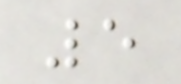5
